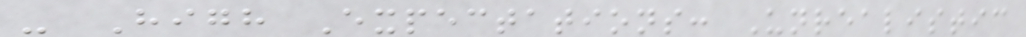- High Expectations: Unrealistic
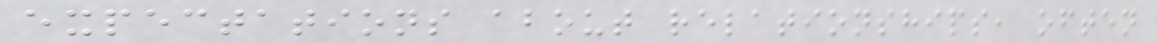expectations about relationships, often
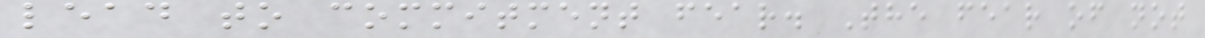lead to commitment fear. The fear of not
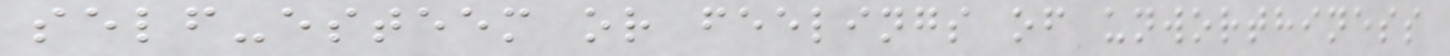self-esteem or feelings of unworthiness
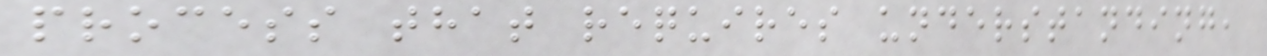process that requires understanding,
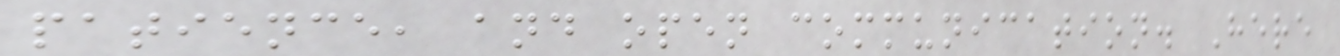patience, and open communication. Here
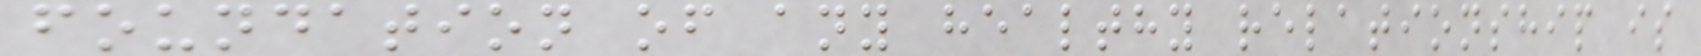foundation of any healthy relationship is
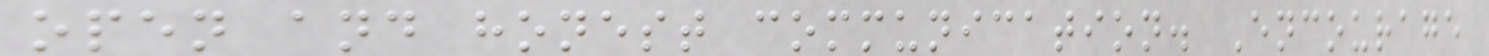open and honest communication. Encourage
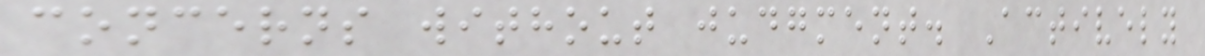concerns without judgment. Actively
